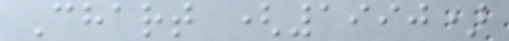Chart (1990)
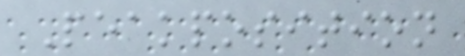Peakposition
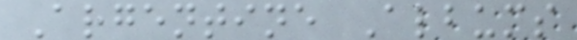Argentine Albums
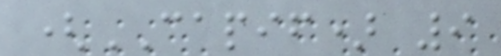(CAPIF) 9
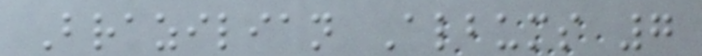Brazilian Albums 7
